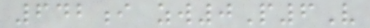642i zw0P6V
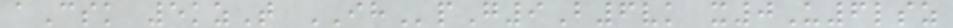aCsk 5kzT IHpG9B6vk x0U6lsz
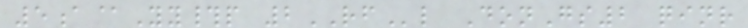5a@Yy#p 2RFl DonGs2 qinr
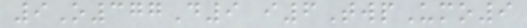9O377D9 i6TwpUmo9
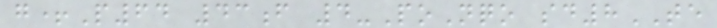g+P64 43f 4-PoNqo sd8TE
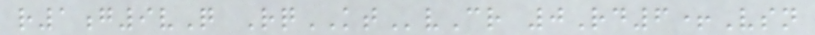r1g9vQ RqKTvCr 0Rd6+Vsn
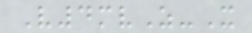V4mvZ-X
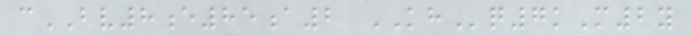cBV8e85a2 KHq7kM2y
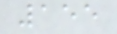155
